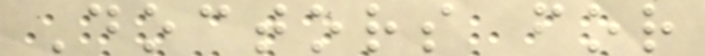Doctors for
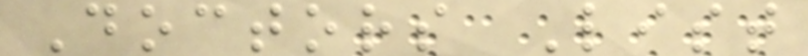Doctors List
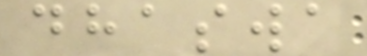dhaswa
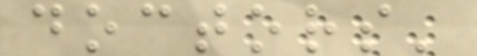doctors'
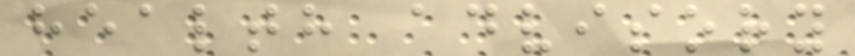health advisory
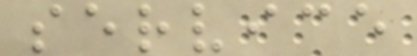service
